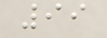99
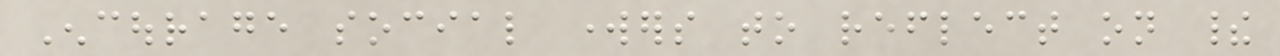Encourage social workers to reflect on their
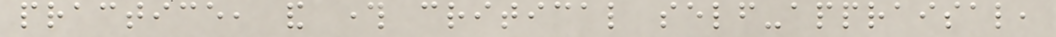practice, and through critical self-appraisal,
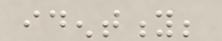identity;
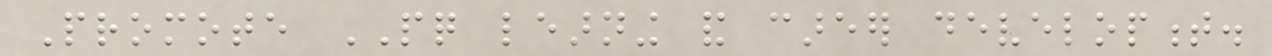Promote PQ learning and career development.
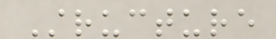Structure
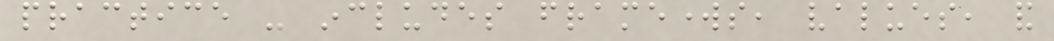practice - includes frameworks, values, and
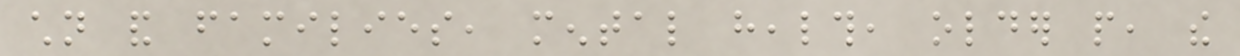children and families, mental health, older people, the
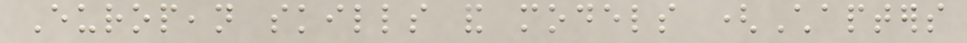European skills and models (Chapters
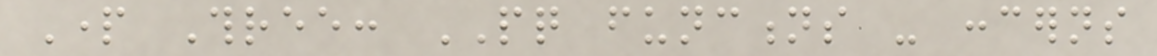Part Three: PQ functions - concerns
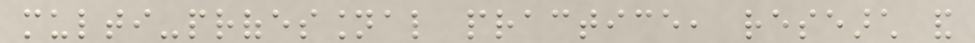multi-professional practice, research and
